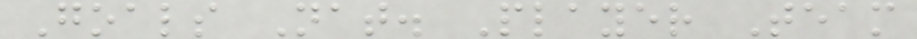Goals Nat. Player Team
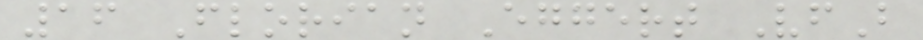16 Florian Eggert VfB
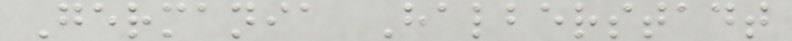Germania Halberstadt
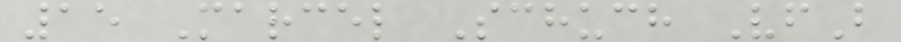15 Marcel Schuch VfB
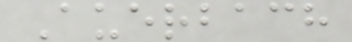Auerbach
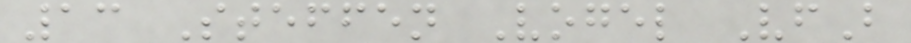13 Steffen Vogel VfB
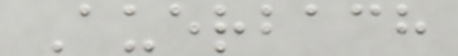Auerbach
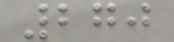270
